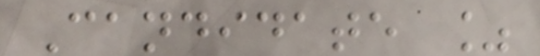Candidate %
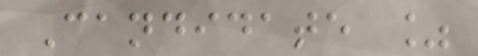Candidate %
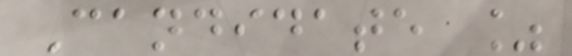Candidate %
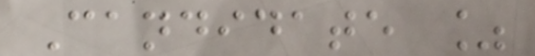Candidate %
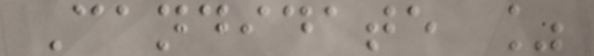Candidate %
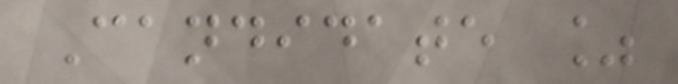Candidate %
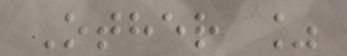Other %
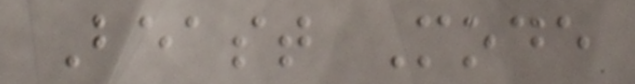Beast Mode
